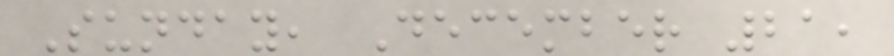Sunday, December 21,
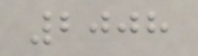2008
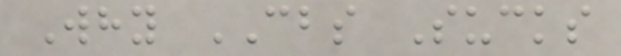Why CBS Sucks
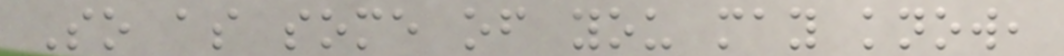So as some of you may know,
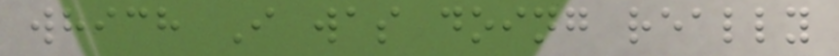which I was doing really
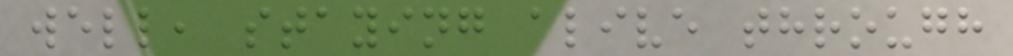well, staying alive through
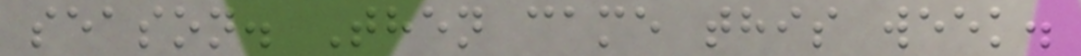season. Then came this week.
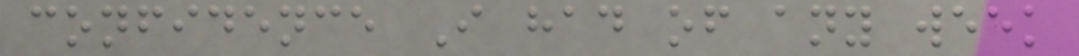confidence I had of any week
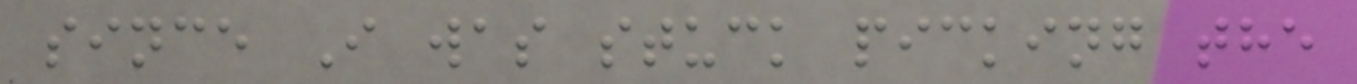since I was stuck picking the
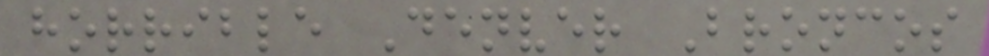horrible Denver Broncos
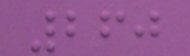260
